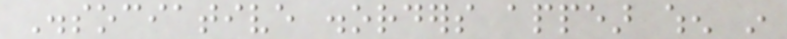Dissociative disorders appear when in
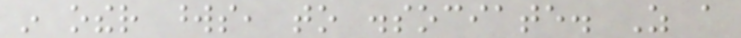in other words, to dissociate. As a
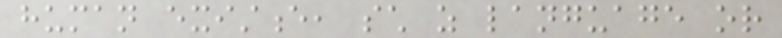human existence, such as language or
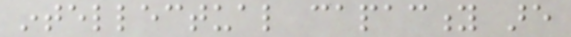intellectual capacity are
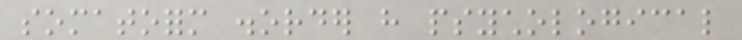somatoform disorder have psychological
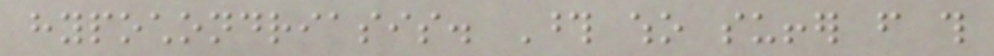hypochondriasis. Those who suffer from this
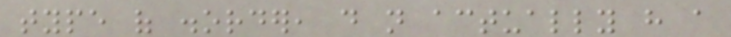type of disorder, do not actually have a
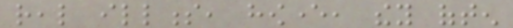real illness, however, they often
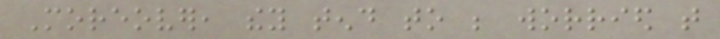Moreover, they tend to be worried that
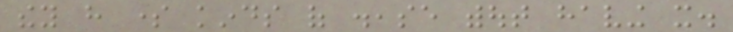they have some kinds of disease without having it.
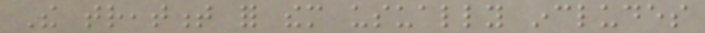The treatment for them usually includes
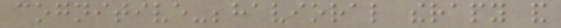cognitive-behavioral therapy and
